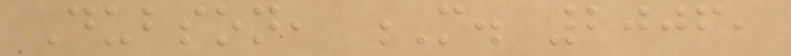Dubson, M. 2006,
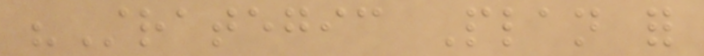"Strategic Plan for
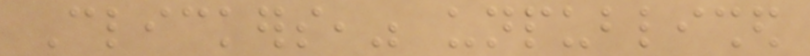Clickers," unpublished
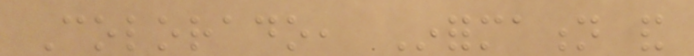Colorado, Information and
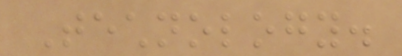Technology.
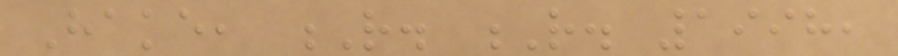Hake, R. R. 1998,
